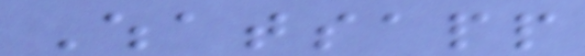Whatsapp
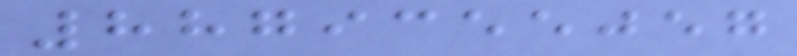8879355057
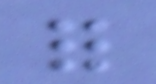for
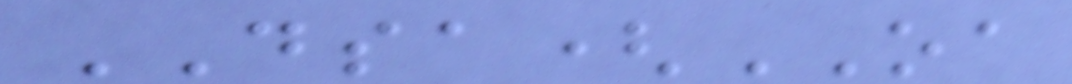DSA(OA
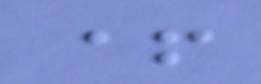+
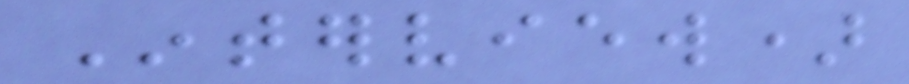Interview)
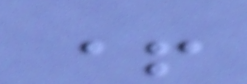+
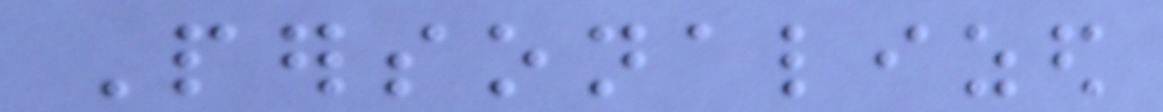Personalized
